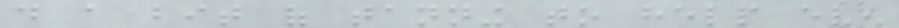do a bit of tanning to help even
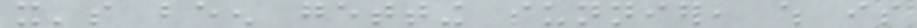it's been getting sunnier, which is
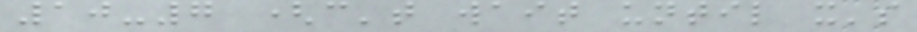10-7 (can't wait until it's
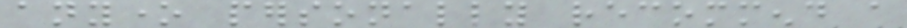anyone personally recommend a
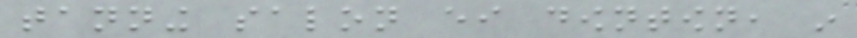tanning salon either downtown, in
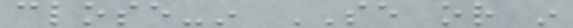close-in SE or in
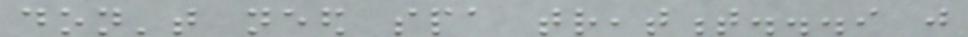don't need spa treatment...i just
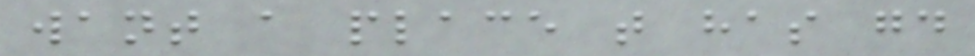want a place that has good
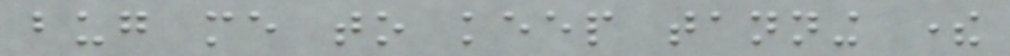bug me to keep tanning there
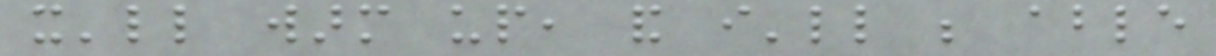it'll warm up, and i'll be able
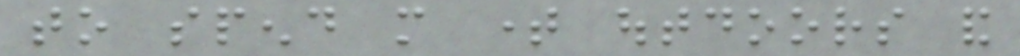to spend more time outdoors and
